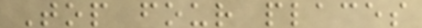Top four places
